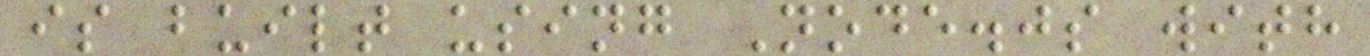is built using Node.js with
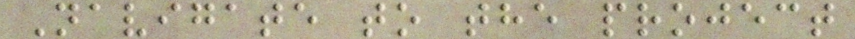Navigate to the project
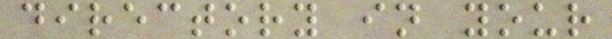directory in your
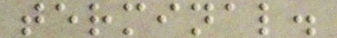terminal.
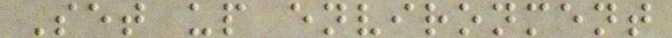Set up environment
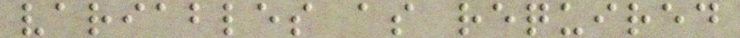variables as required
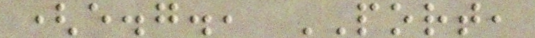(e.g., PORT,
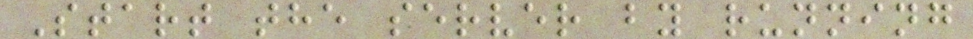Start the server by running
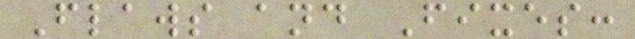Flaws and Fixes:
